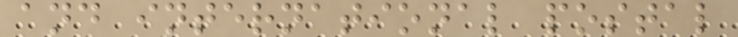and international postal
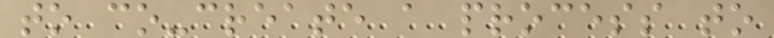to co-create a process to
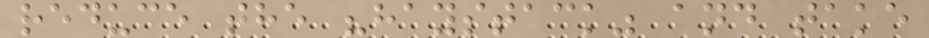reduce the "haystack" and take
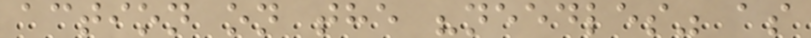action on the "needles" as
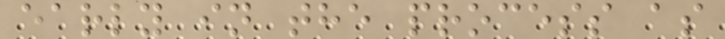early in the process as
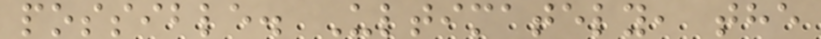possible. Ultimately, the
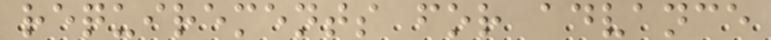requirements for advance
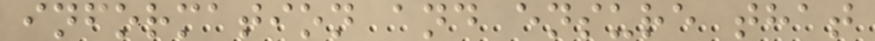information and ensure that
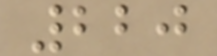220
